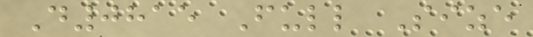D0815 Full Size
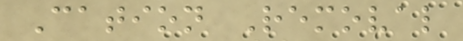Cation Removal
